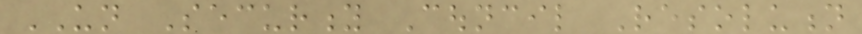UN Security Council Resolution
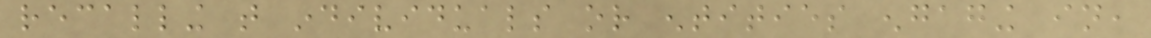recalling that individuals or entities engaging in,
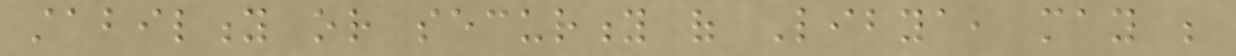stability or security of Libya, may be
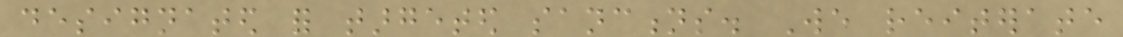designated for targeted sanctions. We reiterate
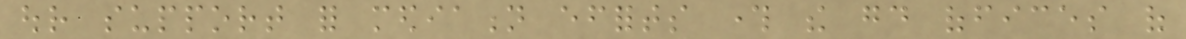our support for mediation efforts through the good offices of
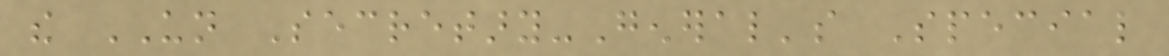the UN Secretary-General's Special
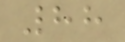88
